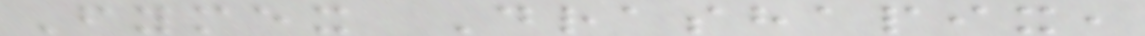Fymex Drashapix,
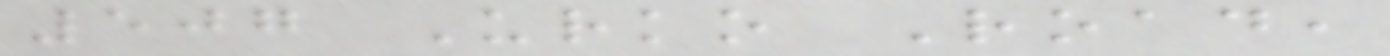507 Urko Road,
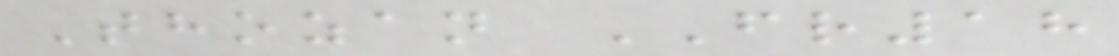Thozan FR18
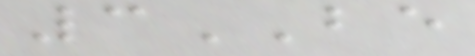3BE
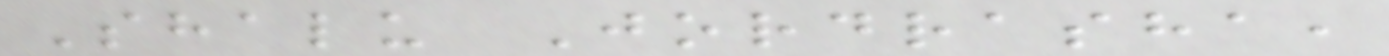Shalu Jordrasha,
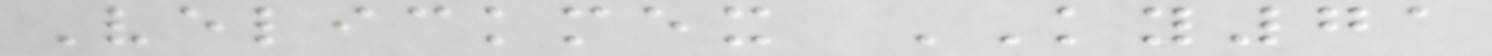Velickmex KY71
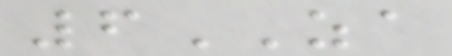6ZA
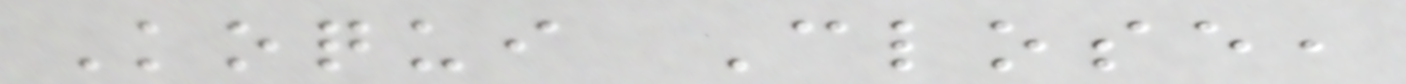Koqui Close,
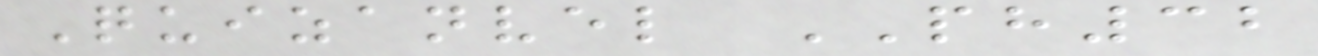Quizanvel PH32
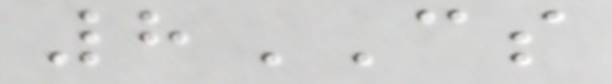8CS
